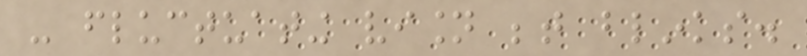- fluctuating vision between blinks.
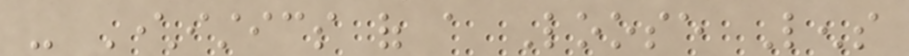- Characteristics of a Loose Lens
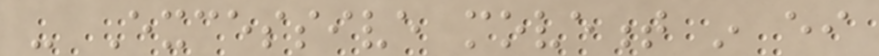- Excessive movement in either
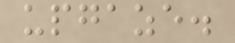upgaze.
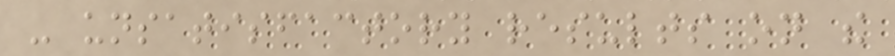- unsatisfactory results on the
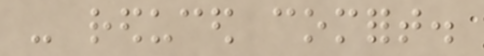- reduced comfort.
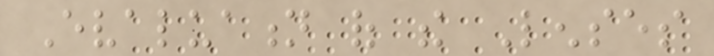Evaluation of the Lenses
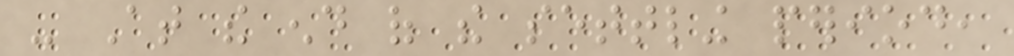- At the end of the settling period,
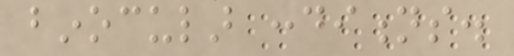binocular conditions.
